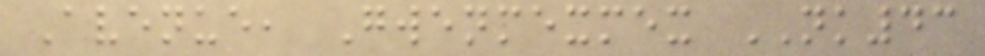Avenue, Gwenmexmex NK43
